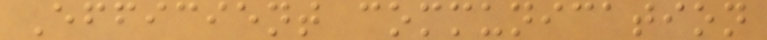Efficient communication
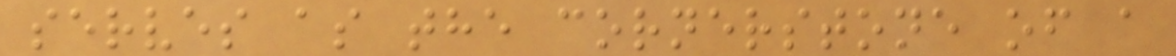serves as the cornerstone of a
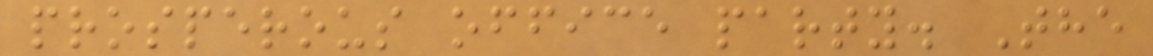prosperous office party. The
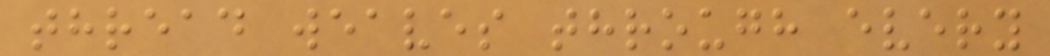thread weaves through every
